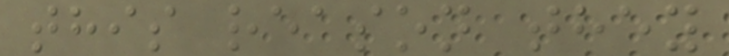this reason they
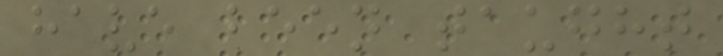have been taught
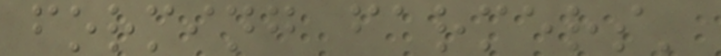forming farmers'
